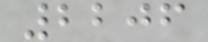2206
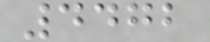4472
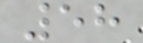58
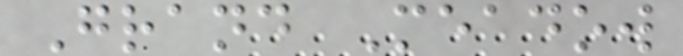Grand Meadow
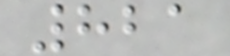821
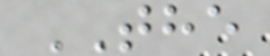THE
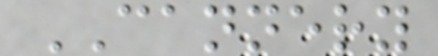CANNERY
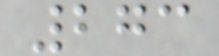273
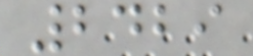2429
